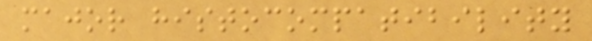major histocompatibility
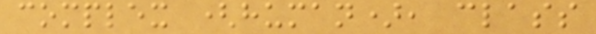complex (human), class
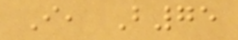I, B75
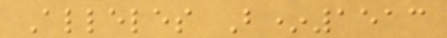Alleles B*1513
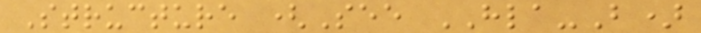Structure (See HLA-B)
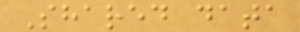Shared data
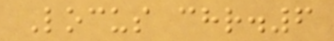Locus chr.6
